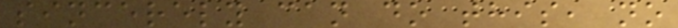sincerely can do this, no
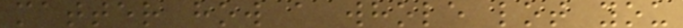matter how a whole lot you
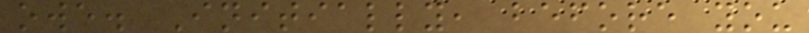owe. Initially, before you
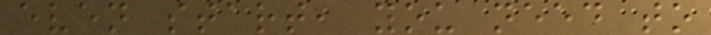even start, you need to
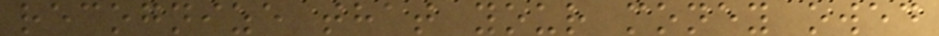recognize that your money owed
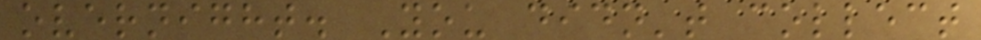overnight. You didn't collect
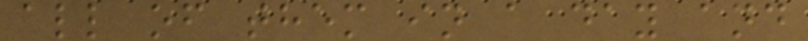all of them in a day and
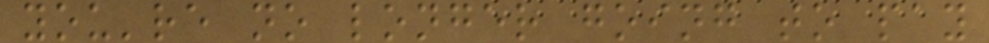you're no longer going to pay
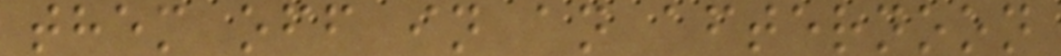them off in an afternoon
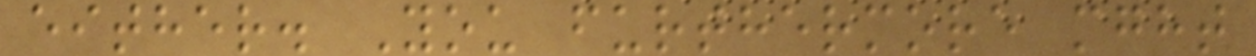either. You furthermore mght
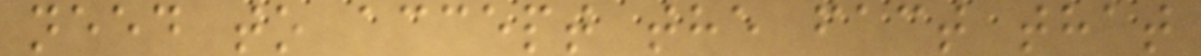need to accept the fact that
